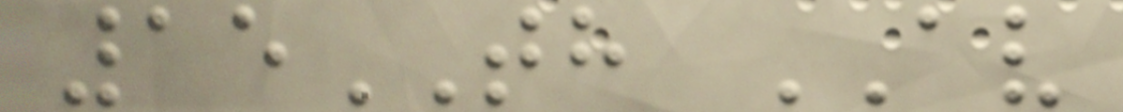15TH AV
